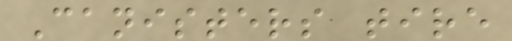Canisters tire
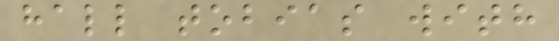hall tobias with
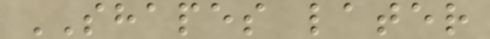SHAPES later
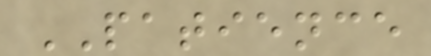PATIENCE
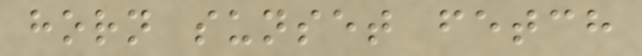horn sunset fetch
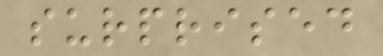surprised
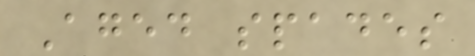Aged spades
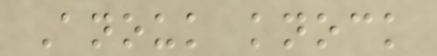Anouk knock
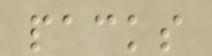packs
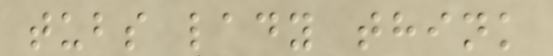tubs lady think
